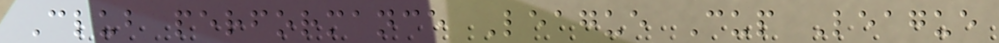Club performance League Cup League
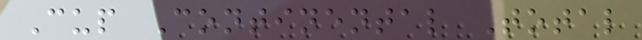Cup Continental Total
